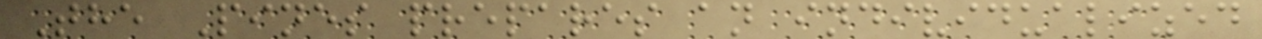The Pines prepares an individualized
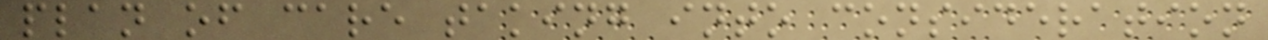plan of care taking into consideration
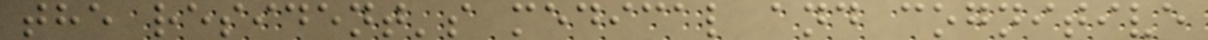the resident's medical and cognitive
